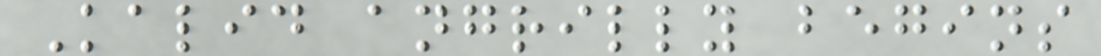Kalid angrilly begins
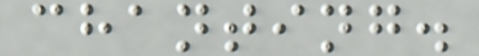chanting.
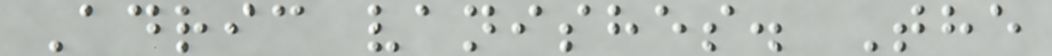Adric vanishes. The
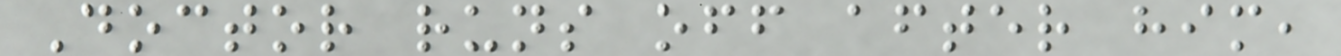Doctor runs off after him,
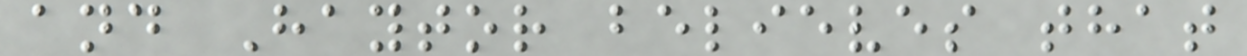and Haytor believes that
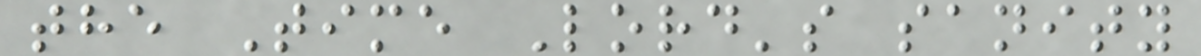the Time Lord's sanity
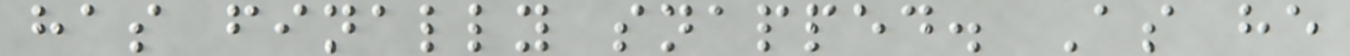has finally snapped. As he
